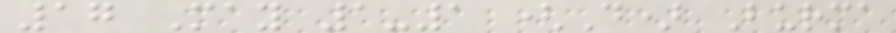17 May 1-1 (D) Burma
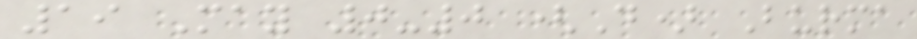19 May 0-0 (D) Burma
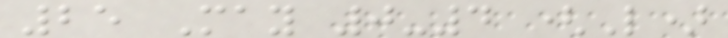25 May 0-4 (L)
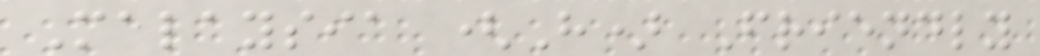Malaysia (H) Friendly
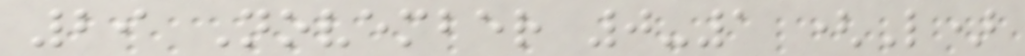29 November 0-1 (L)
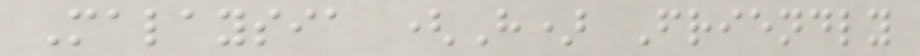Malaysia (H) Friendly
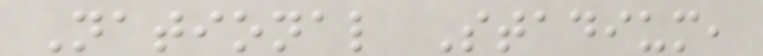National Stadium,
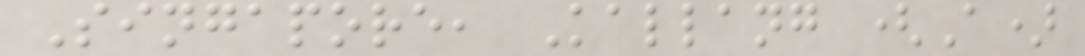Singapore, Kallang (A)
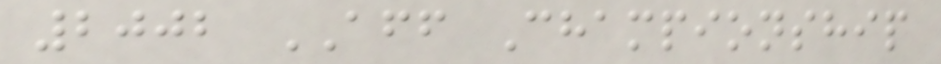2002 AFF Championship
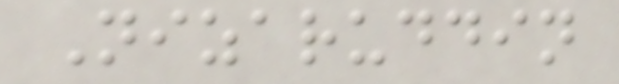Nizaruddin
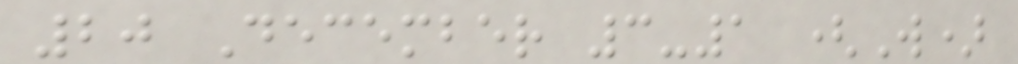20 December 3-1 (W)
